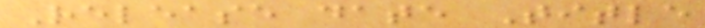Release date Title
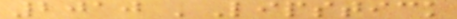2010 'Lipstick
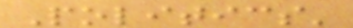Politics'
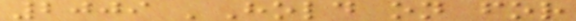2009 'Hold on for
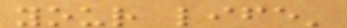your life'
